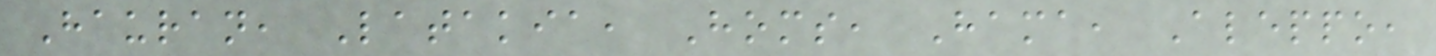Hauran, Latakia, Homs, Hama, Aleppo,
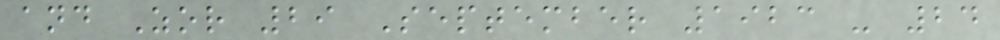and Zor 29 September 1923 - 24
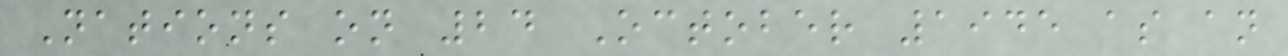Nations on 24 October 1945 as an
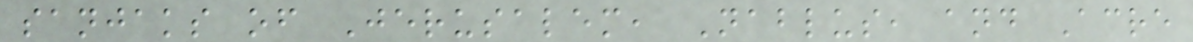sanjaks of Jerusalem, Nablus, and Acre
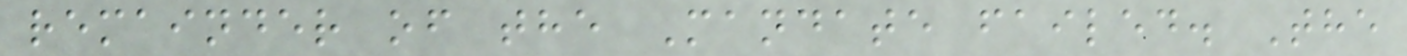remainder of the Mandate failed. The
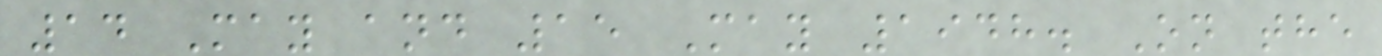14 May and 15 May 1948. On the
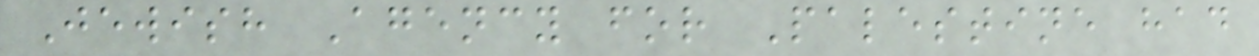Jewish Agency for Palestine had
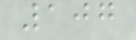107
